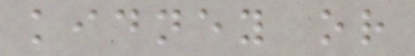kidney or
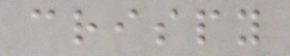crispy
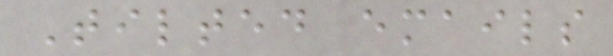Tilted emails
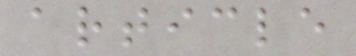article
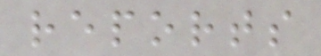reports
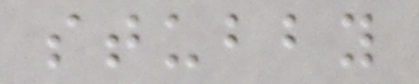stubby
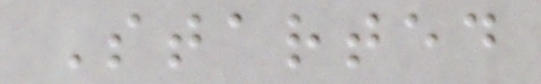Started
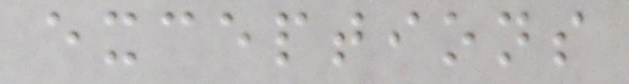exceptions
